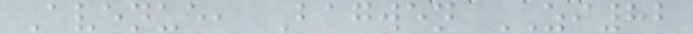Avenue, Bagwen ZI82
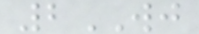2WJ
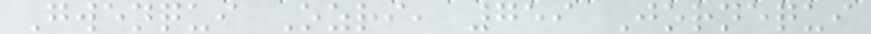Gwenqui Ozri, 759 Jornequi
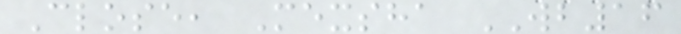Close, Mexsha WB16
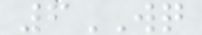6WQ
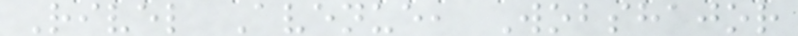Rivel Avenue, Wobshajor
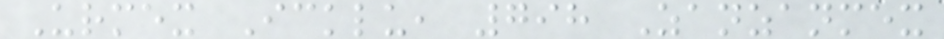Urmex Icklu, 798 Zanzanmex
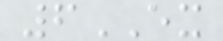6EX
